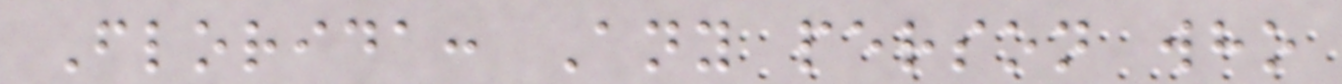Florida: Any person who
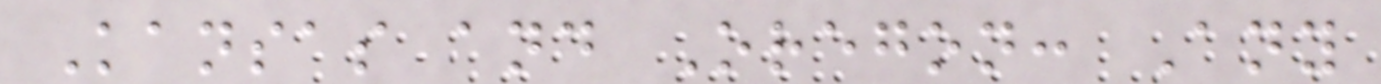Kansas and Oregon: Any
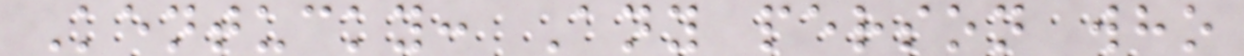Kentucky: Any person who
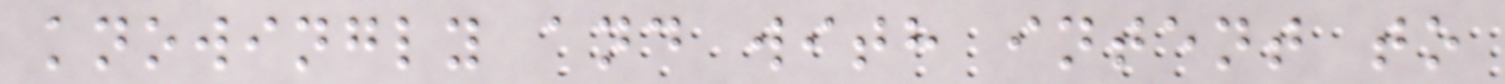knowingly and with intent to
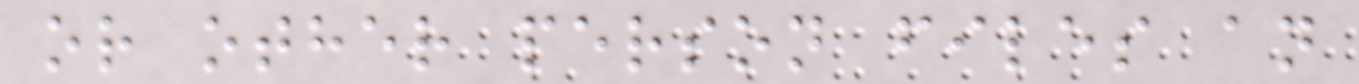or other person files an
